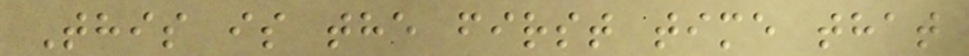This is the first time that
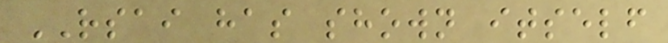RSAI has shown itself
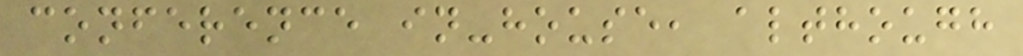conference in-house, although
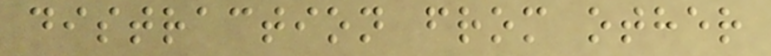distraction from other
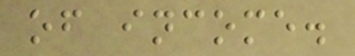of income.
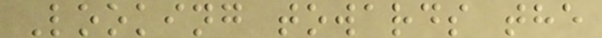Looking towards the
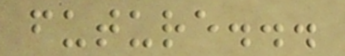future...
